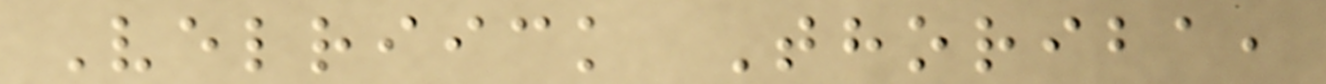Velriick Thoriba,
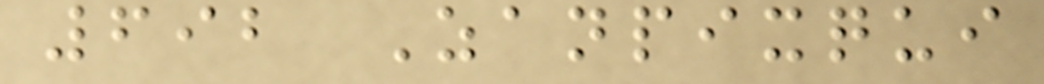692 Zanpixqui
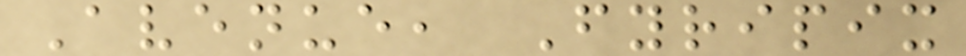Avenue, Fyripix
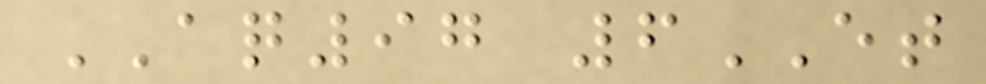AQ97 6ET
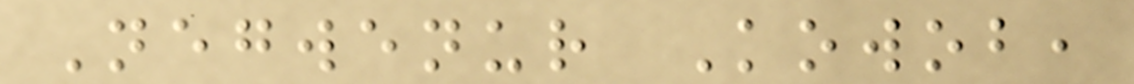Negwenur Kowob,
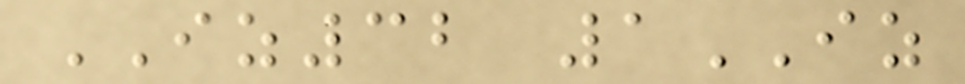IZ32 1IZ
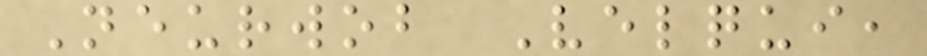Neurwob Velqui,
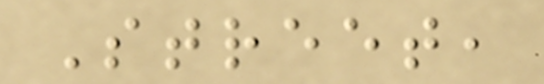Street,
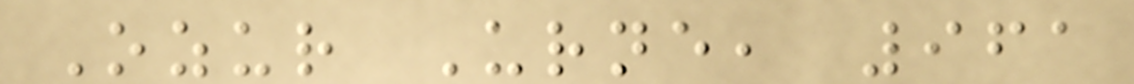Ozur Urne, 961
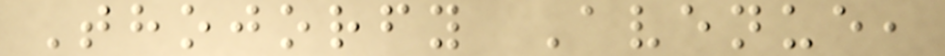Thojorfy Avenue,
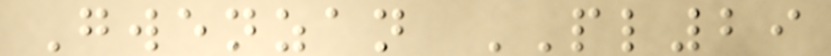Gwenzan PL29
